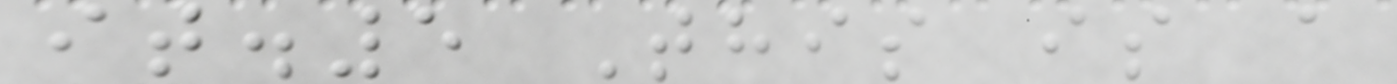it.5 This is a
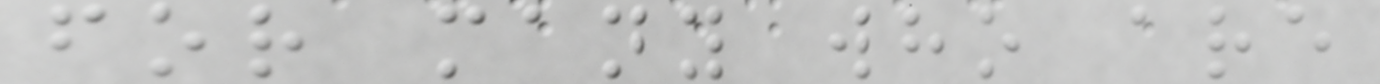for many who are
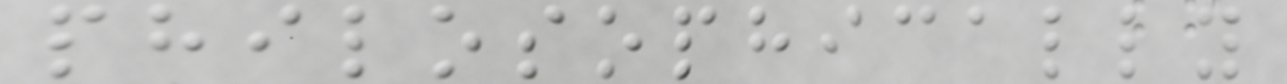philosophically
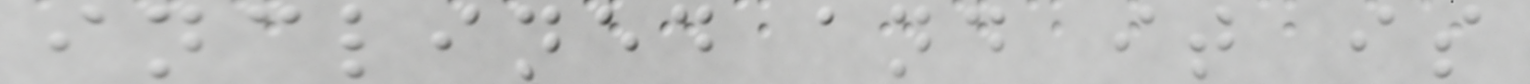inclined and it is
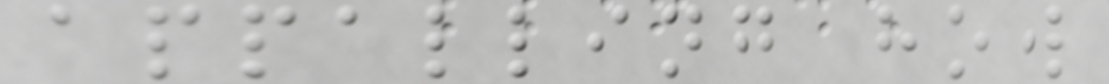appalling how
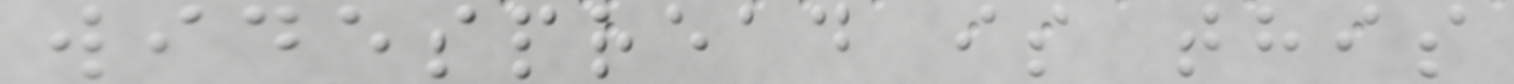widespread is this
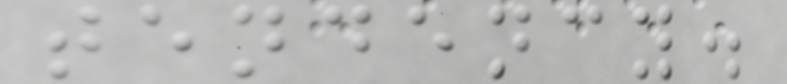tendency.
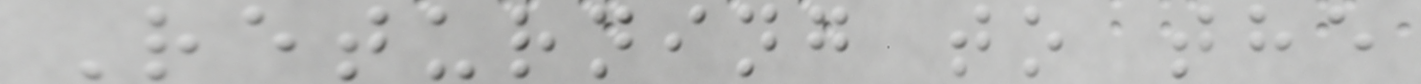Returning to the
